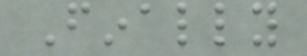Finally
